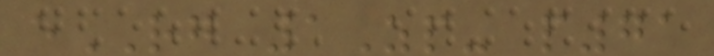eRG 1Zp- p71
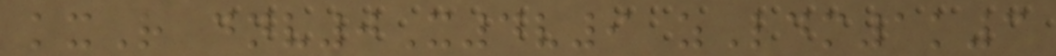kxR dnv0X4v9 zLdm1k3
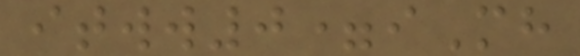itww0=iMh
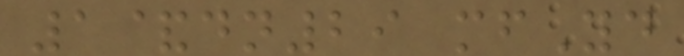1&dn29 mfYd
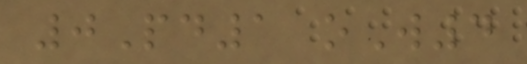0Pd1 oW4
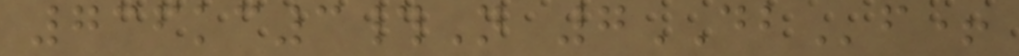736kc3#N 7DBf+
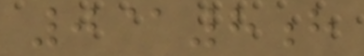0@8h
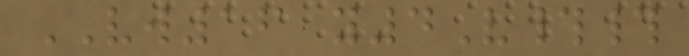VW16 y4V##
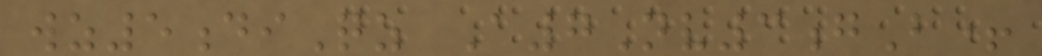wz5diQz A7Nv3gB+
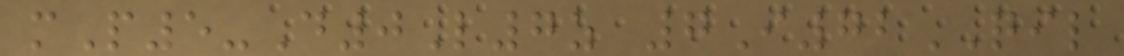mP5-D0L7z 7I72QIL
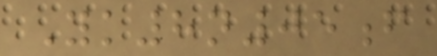Yk8n05f
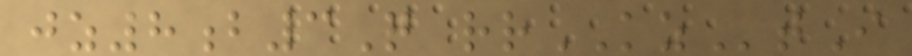jz8b3Q rrKZtI
